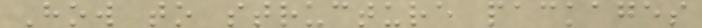How to structure packages
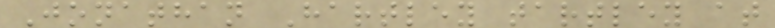Jonathan Hartley tartley at
